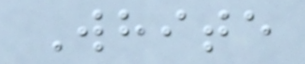White
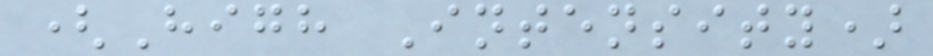(High Intensity)
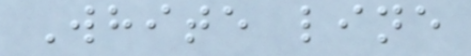White line
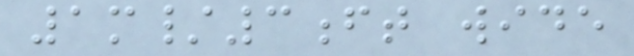1m/3ft wide
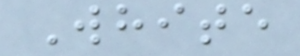White
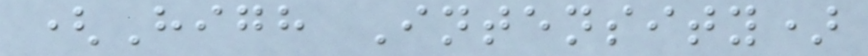(High Intensity)
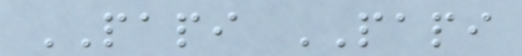PAPI PAPI
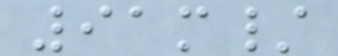91m/
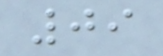09
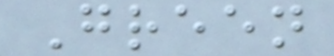Green
